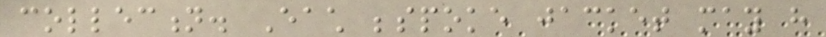collection. Each bespoke jacket may have
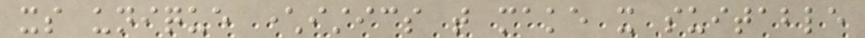its unique characteristics that make it suitable
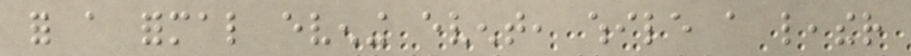for a formal evening event, while a leather
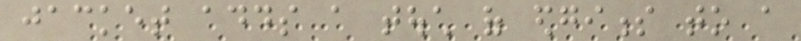jacket adds a touch of edginess to a
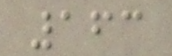163
